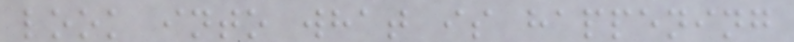look into what is happening
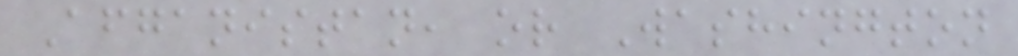Afganistan, or Washington
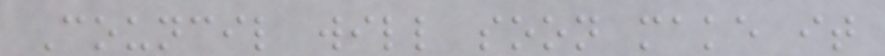Council will soon make it
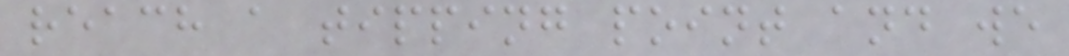reach a tipping point and we
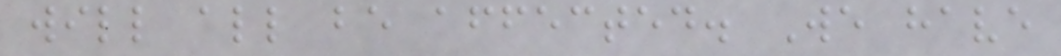will all be affected. We have
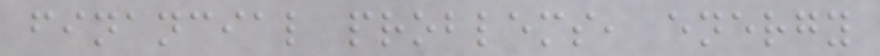financial problems, energy
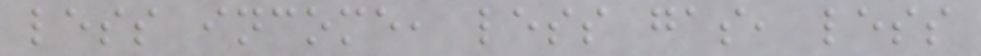less income, less gas, less
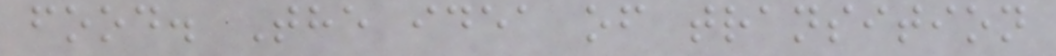food. The idea of transition
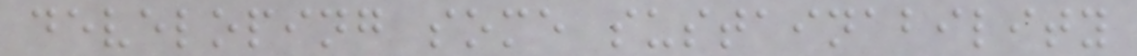developing some sustainability
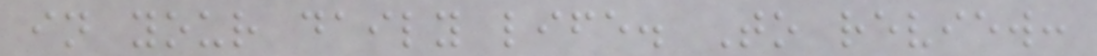in your daily life. To review:
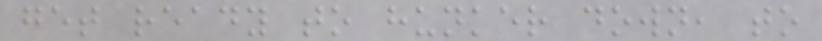get ready to hunker down, to
